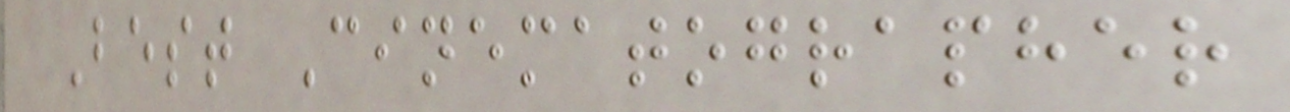Best Cinematographer
